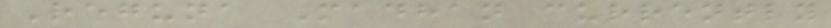Reguna Madhan currently
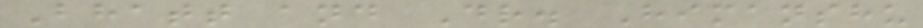Bhatt and Dr. Himanshu
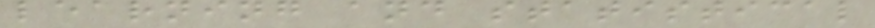learning and statistical
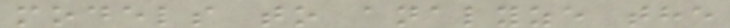models to analyze the
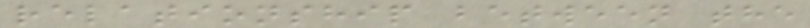relationship between the
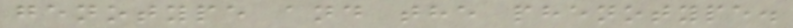genotype and the phenotype.
